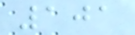101
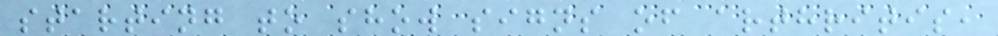starting to show signs of arthritis,
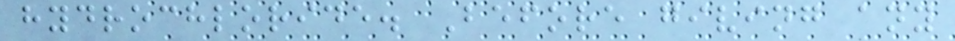hydrochloride. Before giving any
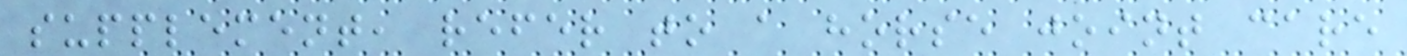supplement, refer to a horse joint care
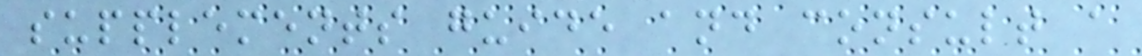supplements guide and consult a
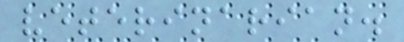veterinarian.
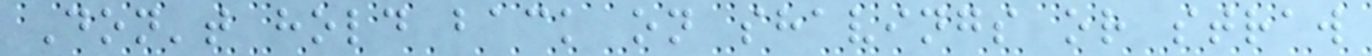Don't hold back on shavings or straw
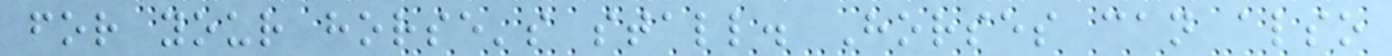for your horse's stall. Horses can also
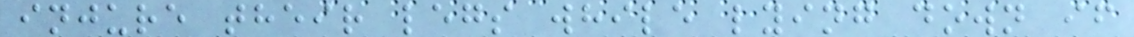injure their legs while lying down if
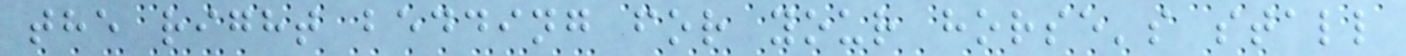the right bedding for your horse's stall
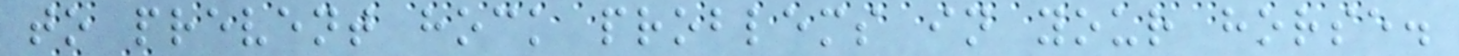to prevent hock problems in your horse.
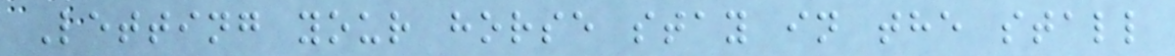Letting your horse stay in the stall
